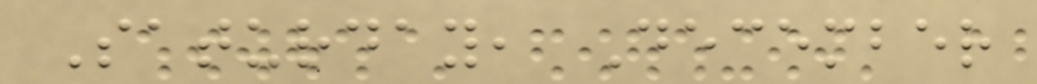Saturday, December
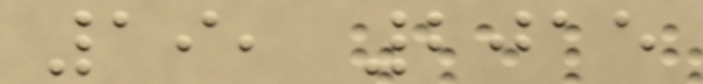19, 2015
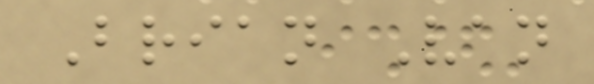Brian Van
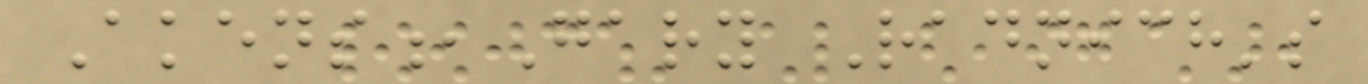Akens,Gary Radnich's
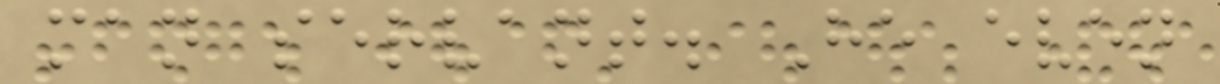man servant. He even
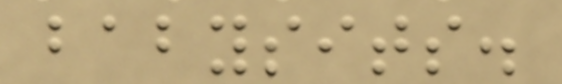babysits.
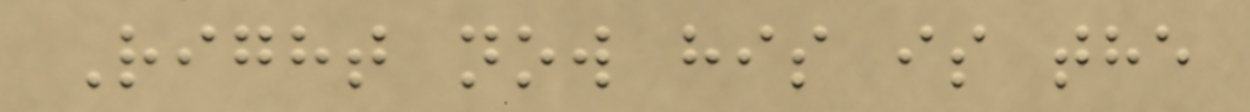Right now his is the
